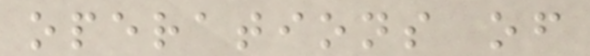operations of
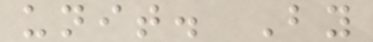unit. By
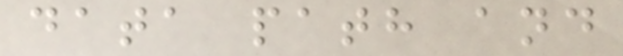data path and
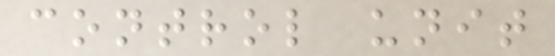control unit
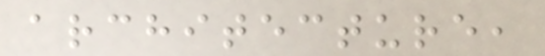architecture,
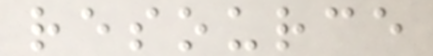resource
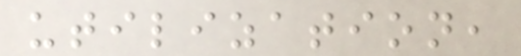utilization,
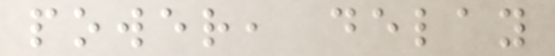power, delay
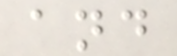and
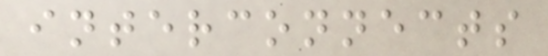interconnects
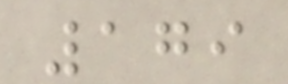179
